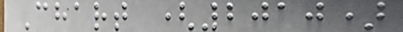Chart (2010)
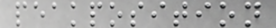peakposition
